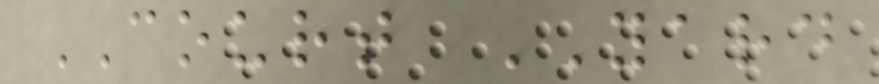COURT YARD
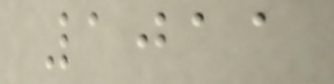1011
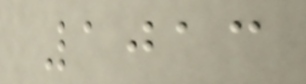1013
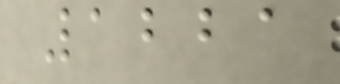1221
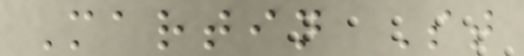Martin St
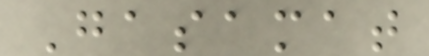Gasamat
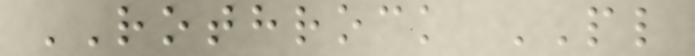ROTHROCK PL
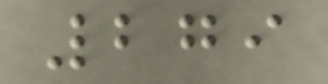279
